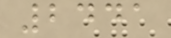2441
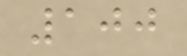100
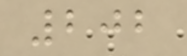202
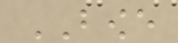BOWE
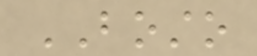BOSTO
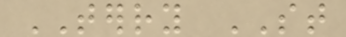TERRY ST
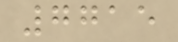7715
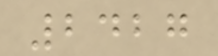2427
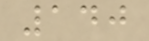140
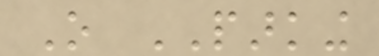O PARKING
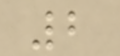2
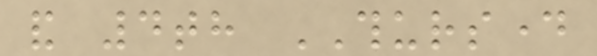and 4th THURSDAY
